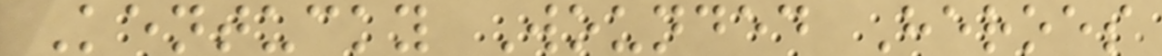Kentucky Wounded Heroes
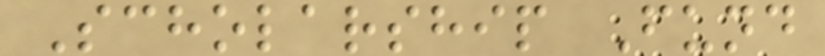Scholarship Fund
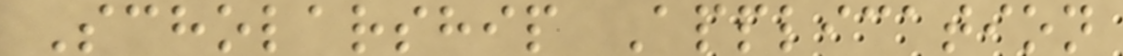Scholarship Application
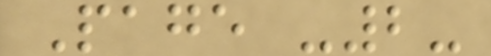Page -2-
